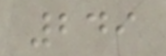249
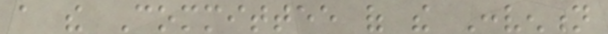a the Committee of the Convention
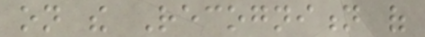on the Recognition of
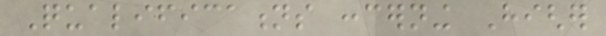Qualifications concerning Higher
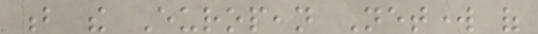b the European Network of
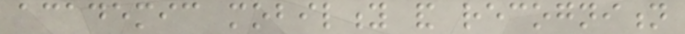academic mobility and recognition
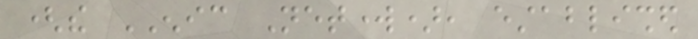(the ENIC Network), established
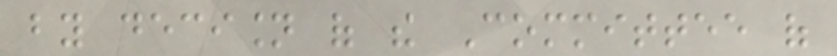by decision of the Committee of
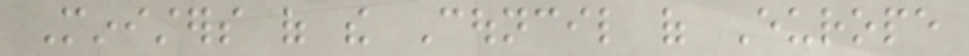Ministers of the Council of Europe
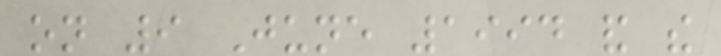on 9 June 1994 and the
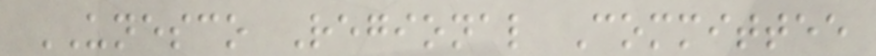UNESCO Regional Committee
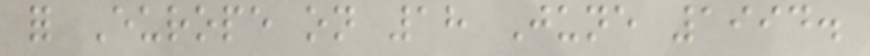for Europe on 18 June 1994.
